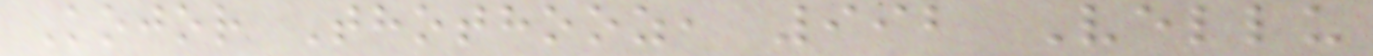Kojor Thothooz, 992 Vellu
